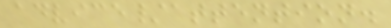advice/attention.
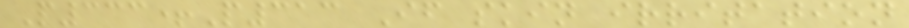P333+P313 If skin irritation
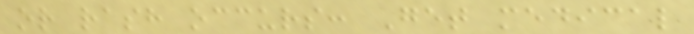or rash occurs: Get medical
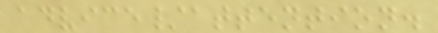advice/attention.
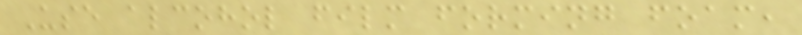Use alcohol film forming foam,
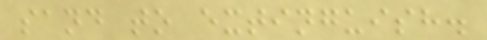sand to extinguish.
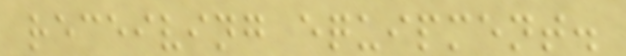receiving equipment.
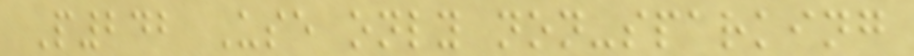P242 Use only non-sparking
